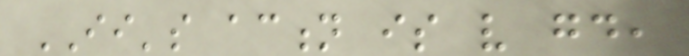II's action is very good,
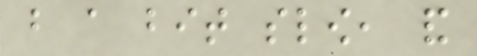but a bit slow, and
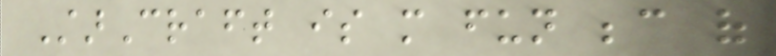StarCraft is more fun because of
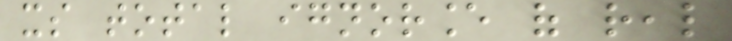its total ignorance of real
